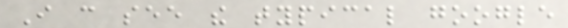I can see the typical google
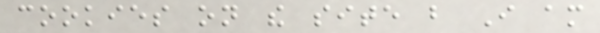cookies on the site but I am
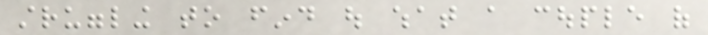struggling to find out what a couple of
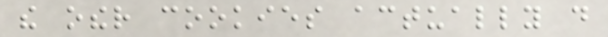the other cookies actually do
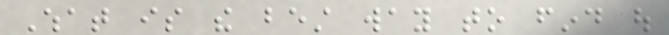What is the best way to find out
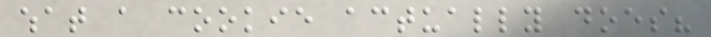what a cookie actually does?
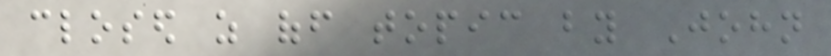closed as off topic by John
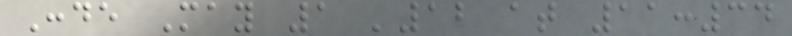Conde May 1 '12 at 11:34
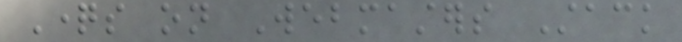Questions on Webmasters Stack
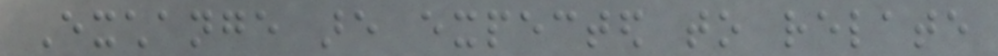Exchange are expected to relate
